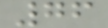76
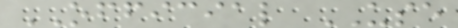OFFICIAL USE
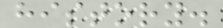history.
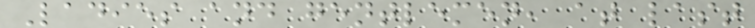Ladies and gentlemen, at last
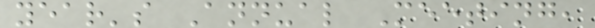year's Annual Meeting,
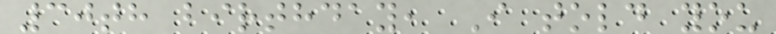30th birthday, I told you
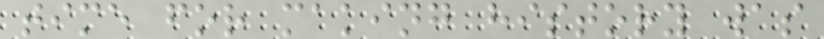time for making history was
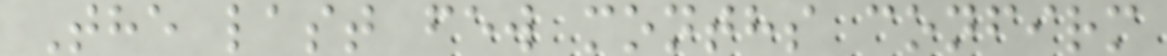The last few months confirm
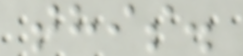this.
